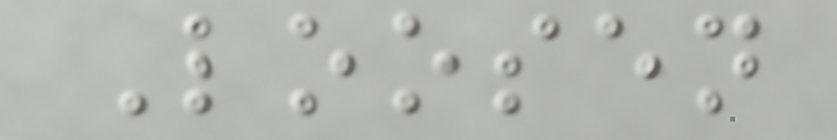Loosen
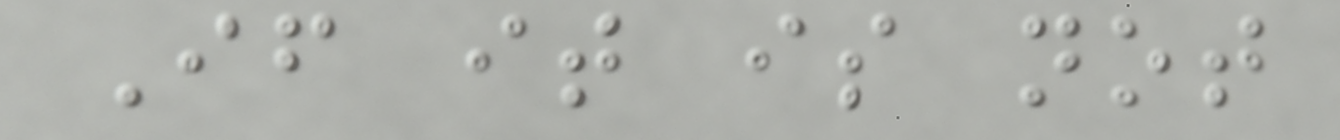If it is not
